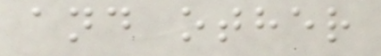and other
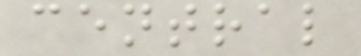central
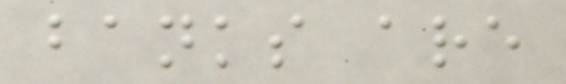banks are
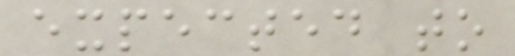expected to
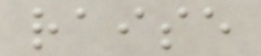raise
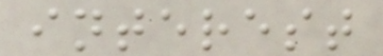interest
